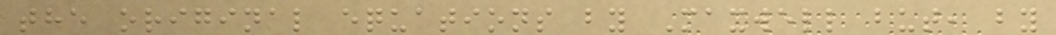the original equations by Maxwell but, by
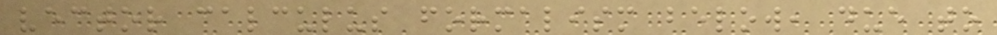vector calculus formalism below, due to
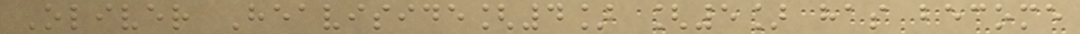Oliver Heaviside[4] [5] has become
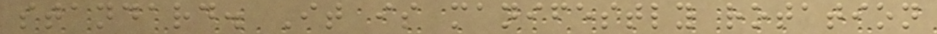standard. It is manifestly rotation
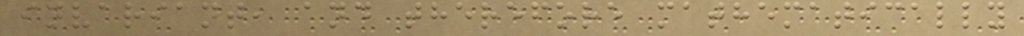invariant, and therefore mathematically
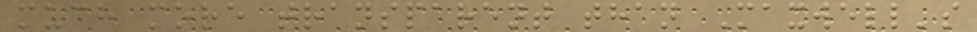much more transparent than Maxwell's
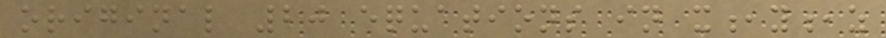original 20 equations in x,y,z
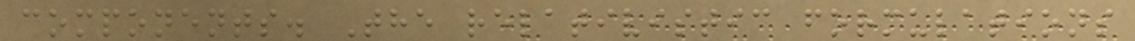components. The relativistic formulations
